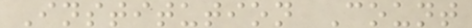Institution Count
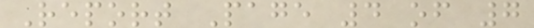Report Page 4 of 7
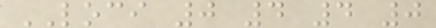LOCI 0 4 4 0
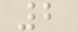2
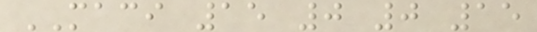MACI 15 0 0 15
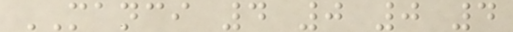MANCI 4 0 0 4
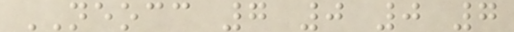NEOCC 7 0 0 7
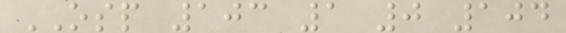OSP 103 1 0 104
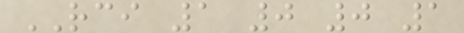RCI 1 0 0 1
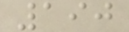190
